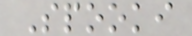Spooki
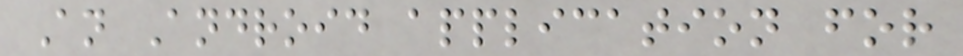An Android application for
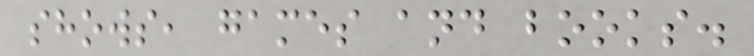shows, games and books.
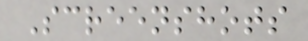Screenshots
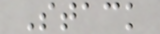Stack
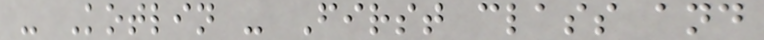- Kotlin - First class and
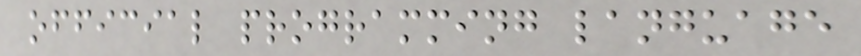official programming language
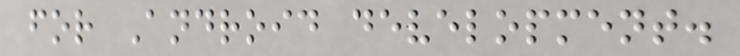for Android development.
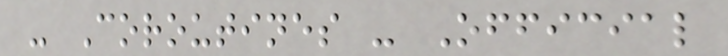- Coroutines - Official
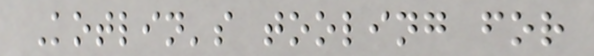Kotlin's tooling for
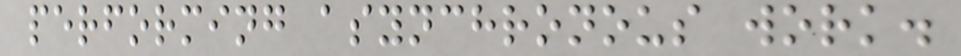performing asynchronous work.
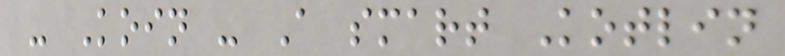- Koin - A smart Kotlin
